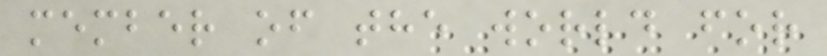member of the world for
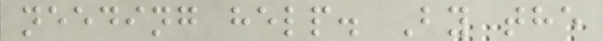needing help. By the
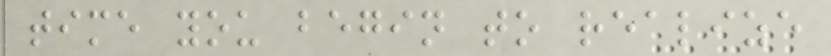time you begin to realize
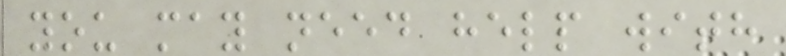you may need help with
